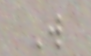W
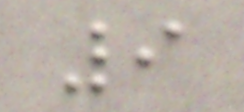9
